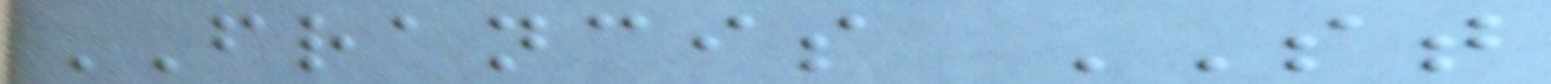FRANCIS ST
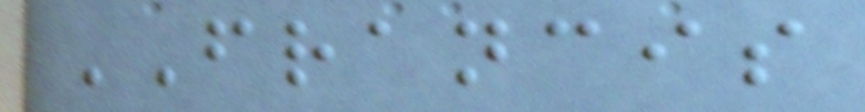FRANCIS
